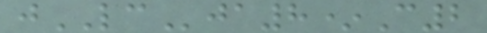jLCja8*C2
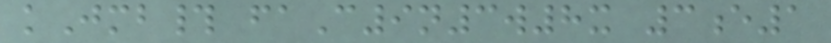kJmb# faC9n3w8x 3e1
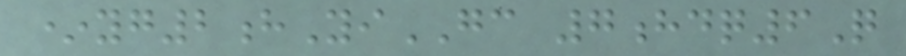*yg2hYiGC 7hdq6Q
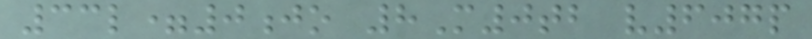33l=0jo 8M0tb v607p
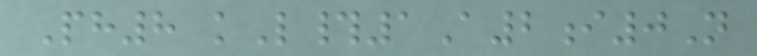Ph8 kL#1A2i0N
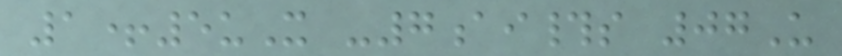1+5uX -7ai#s 07U
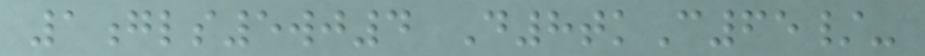1gls5wj4 D8tkC65/-
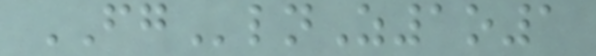FGlnZ1o1
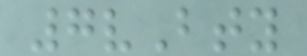7vBty
